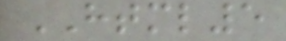HTML5
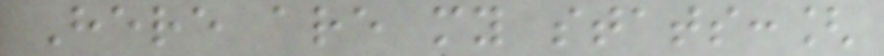Here are my stats:[
